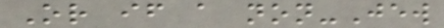Or if a non-Jew
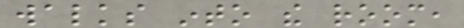walks into the room,
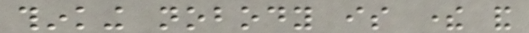thinking nobody is there and
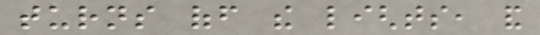turns off the lights, and
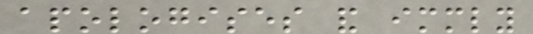apologises and immediately
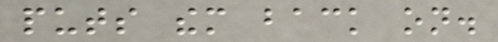puts them back on.
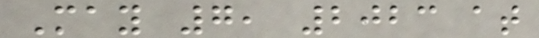May 7, 2023 at
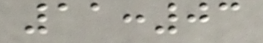11:03
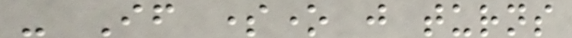- If someone just turns
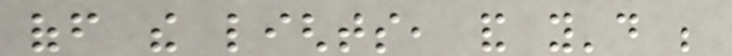off the lights, and you'd be
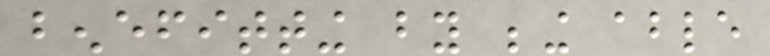benefitting by being able
